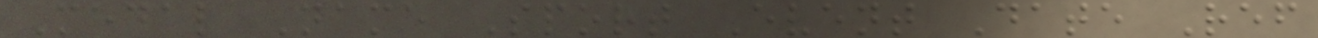Medal Name Sport Event Date Ref
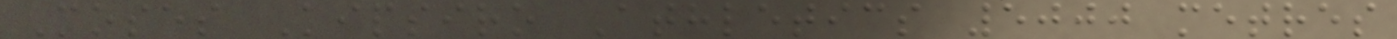Moses Kipsiro Athletics 5000 metres
